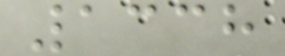1338
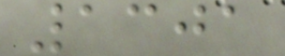1301
